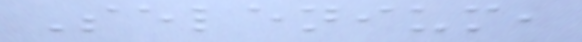Selenium,
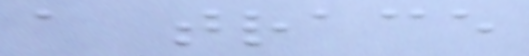a trace
